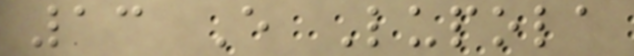13 E Lupola
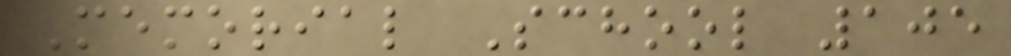Memorial School 105
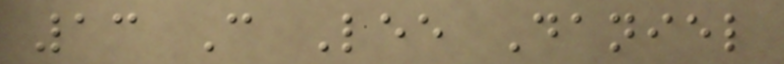13 C Lee Daniel
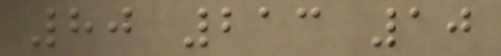80 213 10
